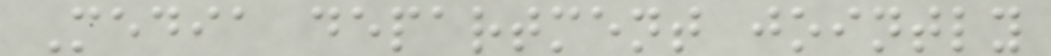Media department jointly
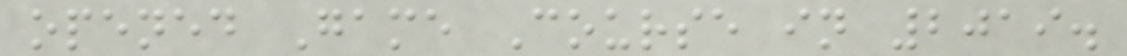opened Game Course in 2019.
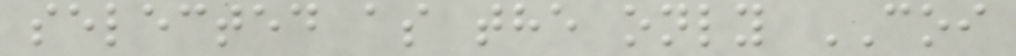selected as the only COI
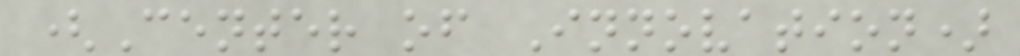(Center of Innovation)
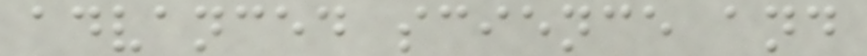advanced science and
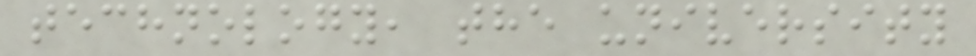technology, the university
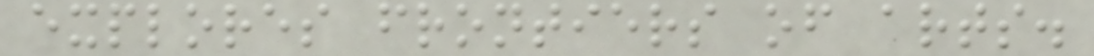explores frontiers of arts.
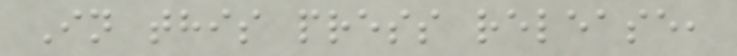In this press release,
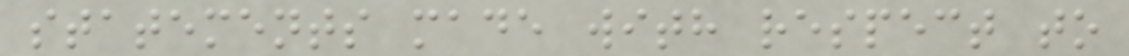statements made with respect to
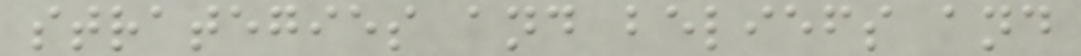strategies and beliefs and
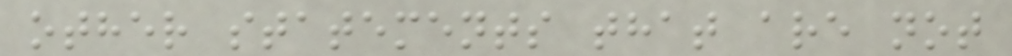other statements that are not
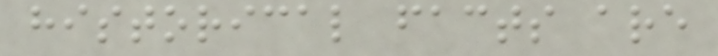historical facts are
